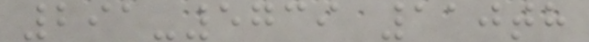291-5739 110th
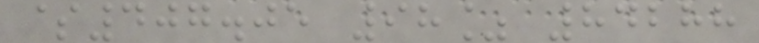$407.05 98% 84288
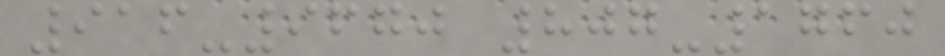916-9670 807-1760
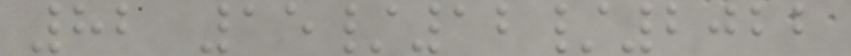82 15/12/2022
